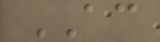AC
